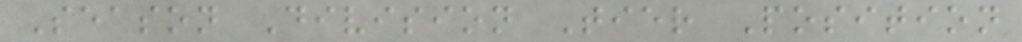Season Division Tier Position
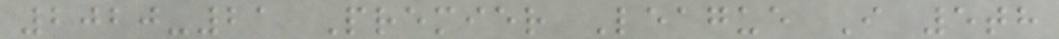2020-21 Premier League I 5th
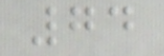74
